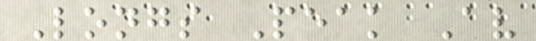Longs Peak Av
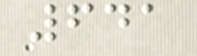641
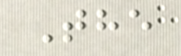The
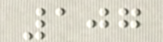107
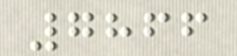7866
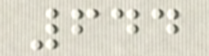644
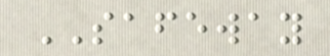SAFEWAY
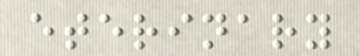eterinary
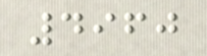4960
